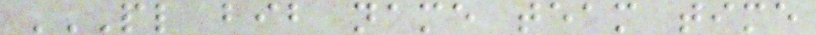PL BIB NAME TEAM TIME
